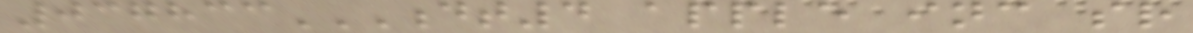037833DT4 APPLE INC SR
